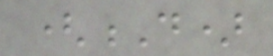(D)
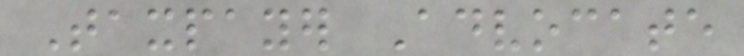Taxpayer Advocate
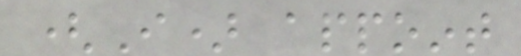(I) appoint
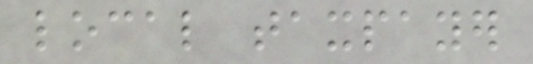local taxpayer
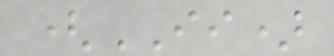(II)
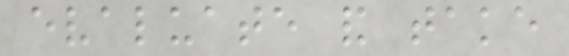evaluate and take
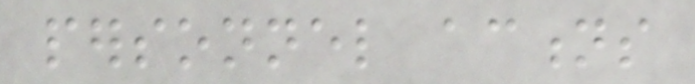personnel actions
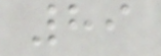89
